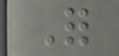For
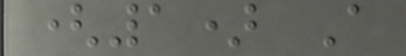(1) A
